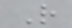R
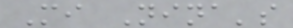Mi Nina's
